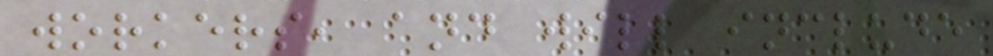workers, and will include
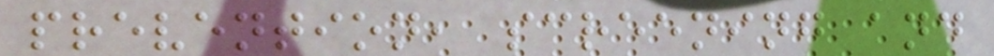prevention, screening and
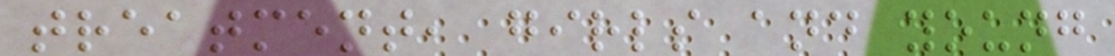treatment, girls and young
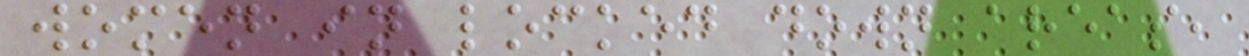women in locked down areas,
